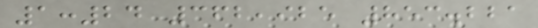1:24 362,925 853.221
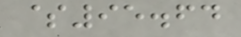$95.64
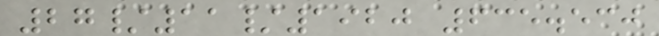27/11/1920 635.530
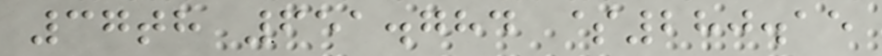37th 651.784 $280.15
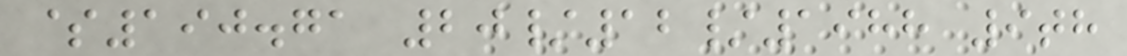$190.71 20/12/1988 9th
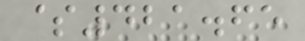$421.65
